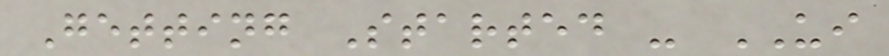Getting Started - UI
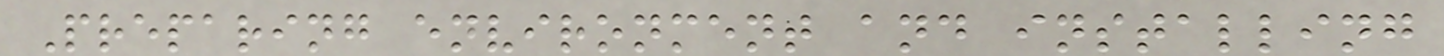Preparing environment and installing
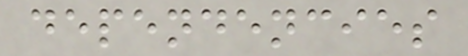dependencies
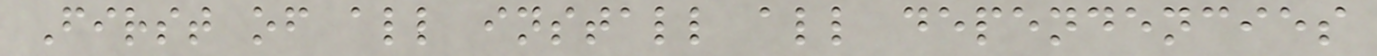First of all install all dependencies
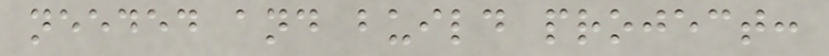needed and build project:
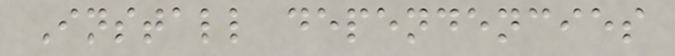Install dependencies
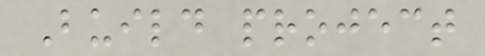Build project
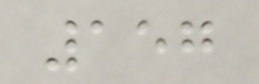157
